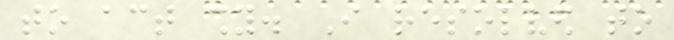to act shy. I resolved to
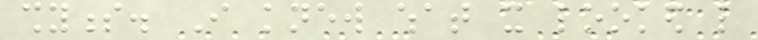shyness. I knew what it looked like
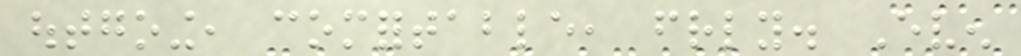outgoing, comfortable, friendly. Even
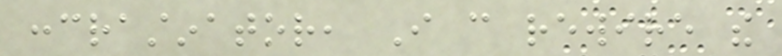concrastinator, I can rewire the
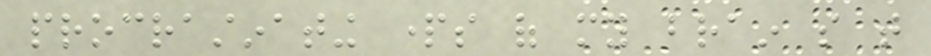procrastinating parts of my brain so that
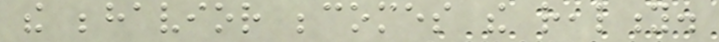the behavior becomes the reality.
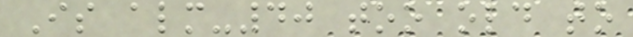Is almost-40 too old to
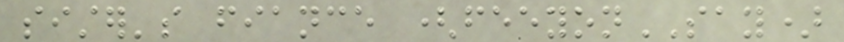sister's fiance (feeyonSAY)
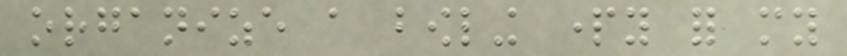organize a bowling party for my
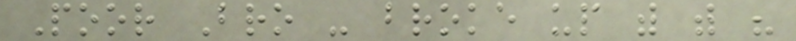Poor Bro - broke up with with his
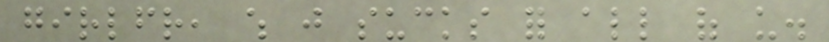girlfriend, which just sucks for all of us.
